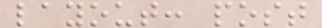layout: post
